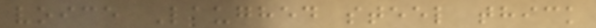voice Laughed steel thick
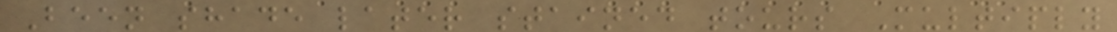Been shade later stained tours Multiply
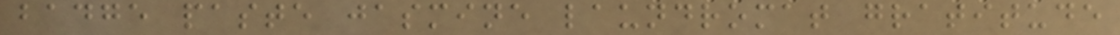badge paste jasmine laundromat gratitude
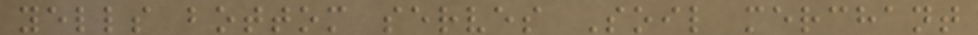yells bottom serves Soil merchant
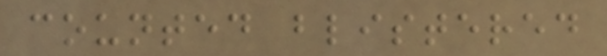counted blistered
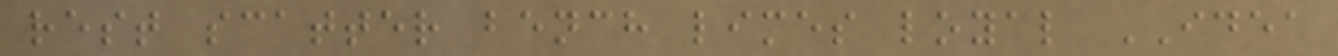rest scatter bench limes loyal IDEA
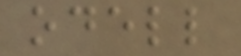odell
